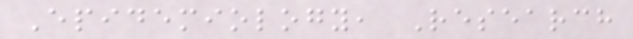Epidemiology, Research
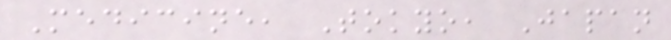Medicine, Tokyo, Japan
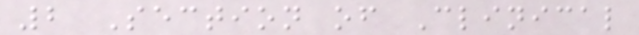2 Section of Clinical
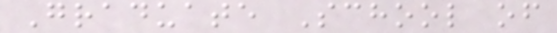Graduate School of
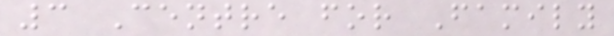3 Centre for Family
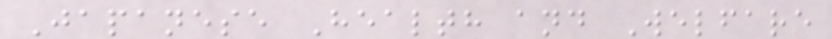Japanese Health and Welfare
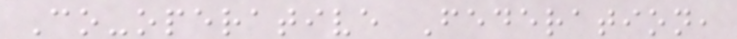Co-operative Federation,
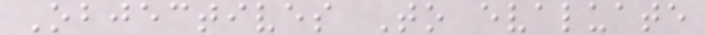Objectives To evaluate
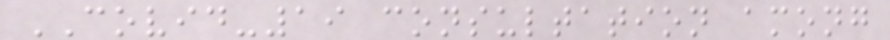COVID-19 consultation among
